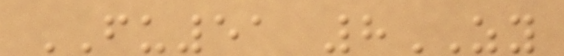FU51 8ZY
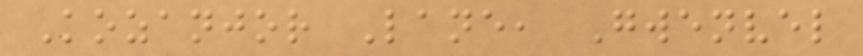Kozanjor Lane, Gwenvel
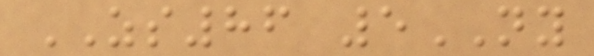ZS86 5NY
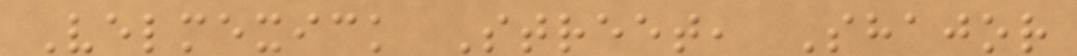Velmexick Street, Shajor
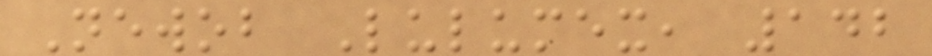Newob Lulumex, 142
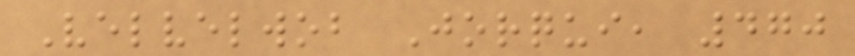Velvelwob Jorqui, 470
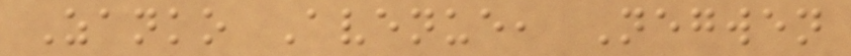Zanko Avenue, Negwen
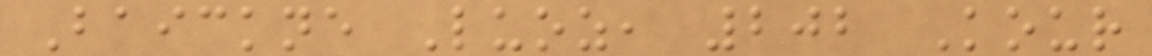Baickne Luoz, 202 Kour
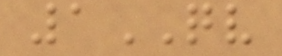1QV
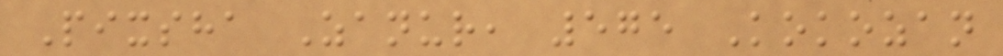Pixsha Zanur, 575 Kokozan
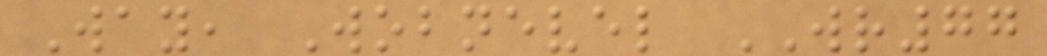Way, Wobnevel WR77
